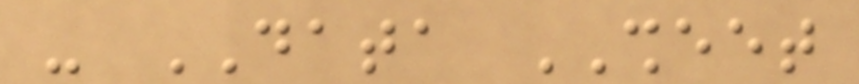- DATA SHEET
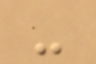-
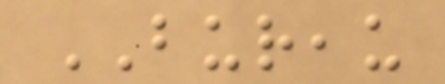BUREAU
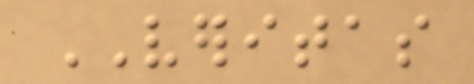VERITAS
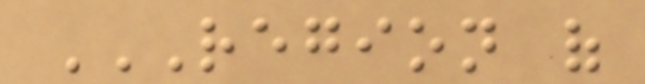REGION OF
